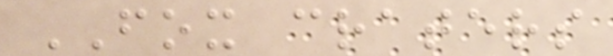FOX craters
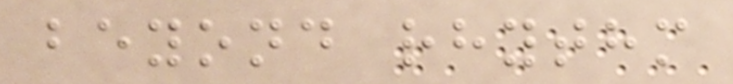beyond rhythm
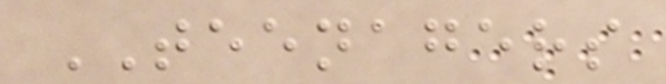TEENAGERS
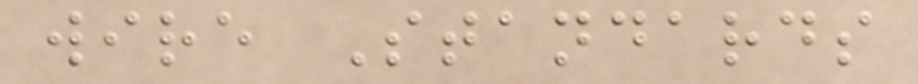wire Standards
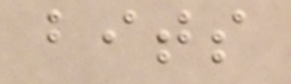bits
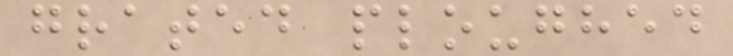grated ploughed
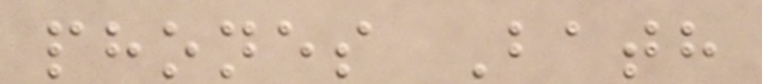phones Bath
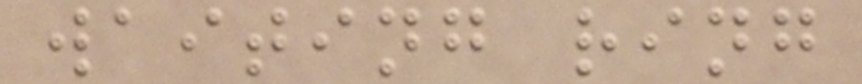waiting ring
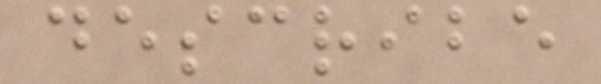describe
